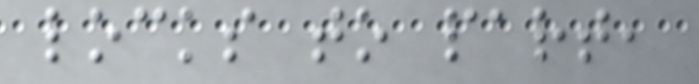locks to part,
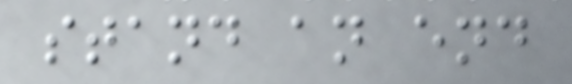stand an end
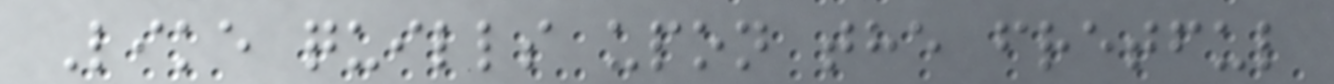Like quills upon the fretful
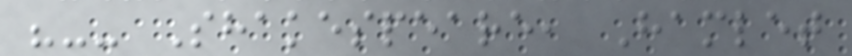"-- Shakespeare, Hamlet
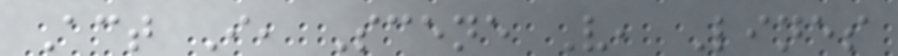Act I, Scene V, Lines
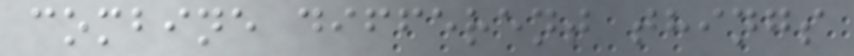combine different things
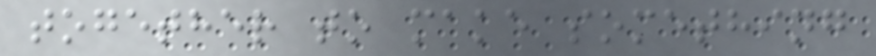together to make something
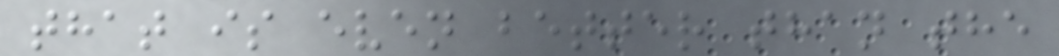that is even better than the
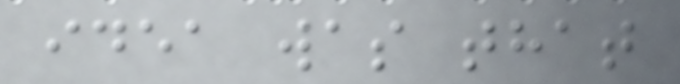idea was that
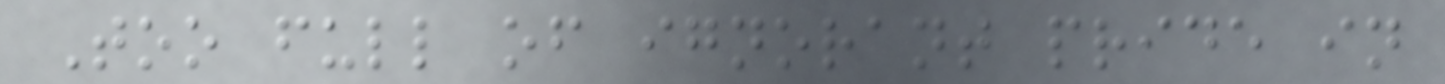Too full of ignorant pride in
